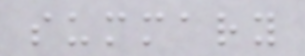summary
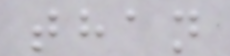than
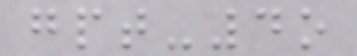gpt-4o
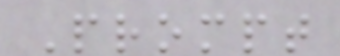Prompt
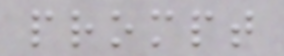prompt
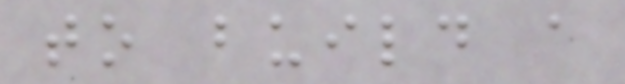to build a
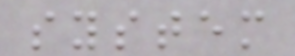system
